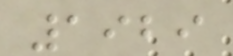1929
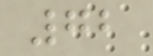72
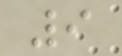9
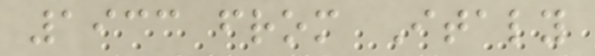1933 from Italy
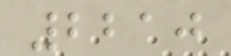2210
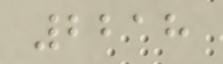2218
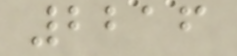2216
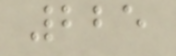225
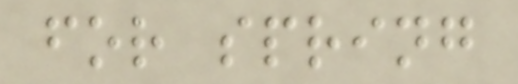for spring
